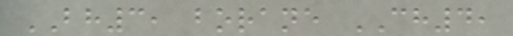BH3, borane CH4,
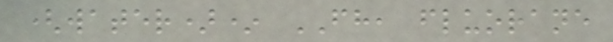(water)* FH, fluorane
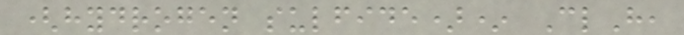(hydrogen sulfide)* ClH,
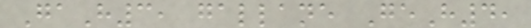GaH3, gallane GeH4,
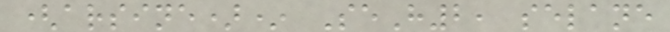(arsine)* SeH2, selane
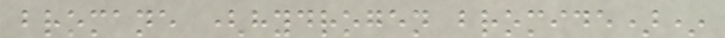bromane (hydrogen bromide)*
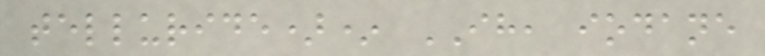telluride)* IH, iodane
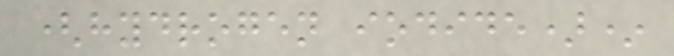(hydrogen iodide)*
